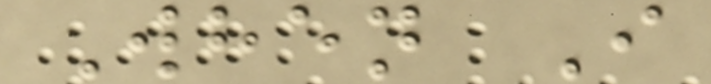When I
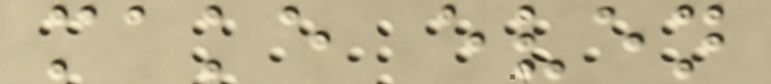make even
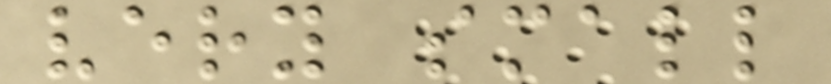very small
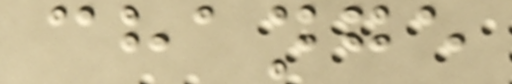change
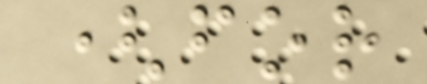(for
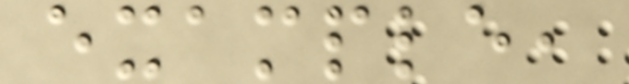example,
